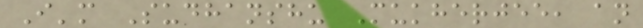I'm Sudhanshu Mukherjee, an
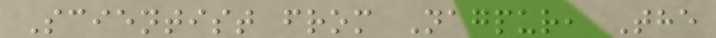Scientist from Nagpur, The
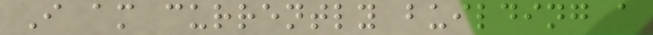I am currently building a
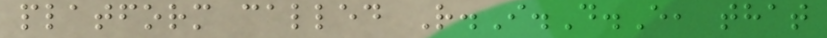platform called R.I.D.E, that
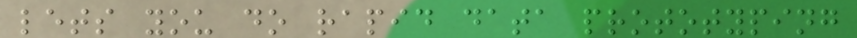lets you do rapid data prototyping
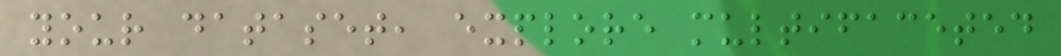your dataset, explore multifaceted
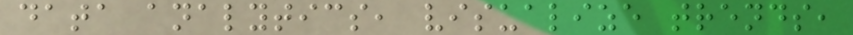data analytics, visualize trends,
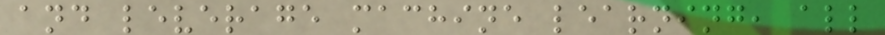and leverage machine learning, all
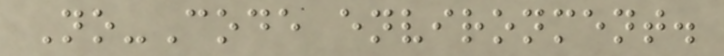No-Code environment.
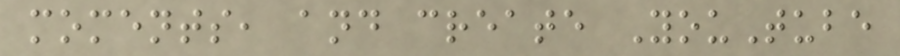moments, and create YouTube
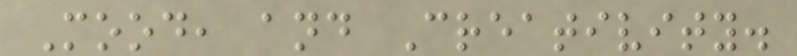Mood, and Creativity.
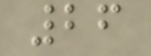26
